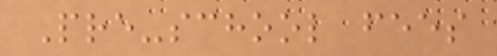Pre-school fees
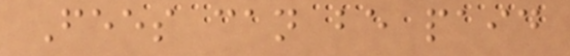Fees can be paid
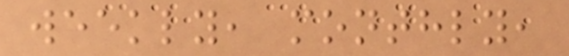weekly, monthly,
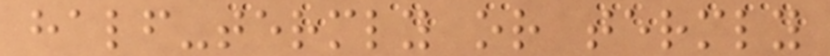half-termly or termly
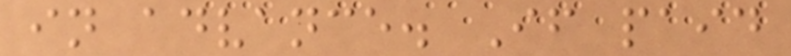in advance. If paid
